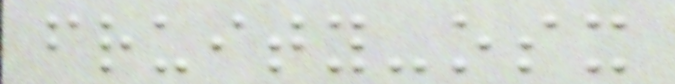fruity-osx
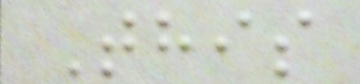This
